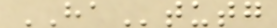HAtutg
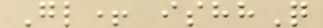Gl+ ishhQ
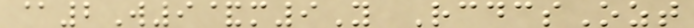@2W9&m9Y RcdcsOzt
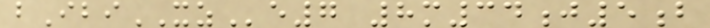bIbiXZe7 8m34j5b
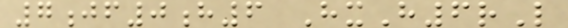7jf0h6 HxH6rL
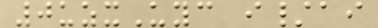0uzxUyc i/ai
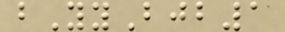bYyBjb1
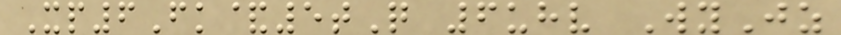Xp6Fk&5tQ 6uhv WyJz
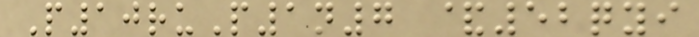P10ruP1n7 &52qyi
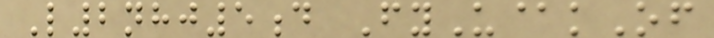L2nhj5d FyU@kOf
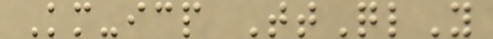Km-icp TtQlY
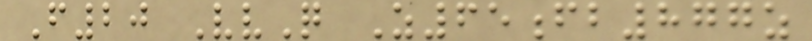F20 VvQ Z65fb877z
